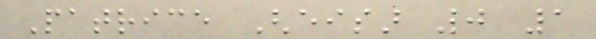Patrice Gheisar 0 1
